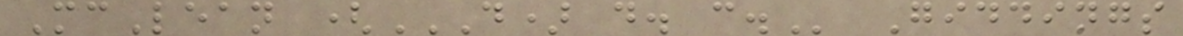McLean (D) D. C. Giddings
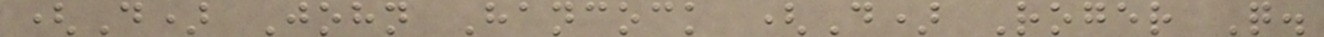(D) John Hancock (D) Roger Q.
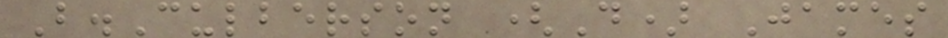B.Culberson (D) James
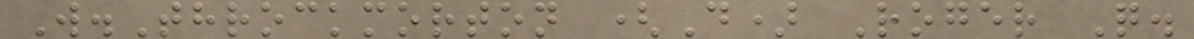W.Throckmorton (D) Roger Q.
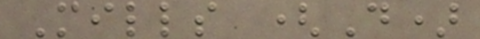Mills (D)
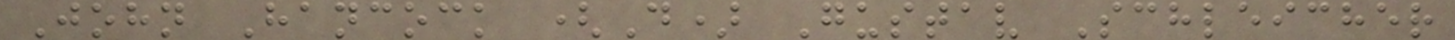John Hancock (D) Gustav Schleicher
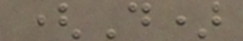(D)
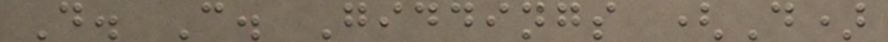D. C. Giddings (D)
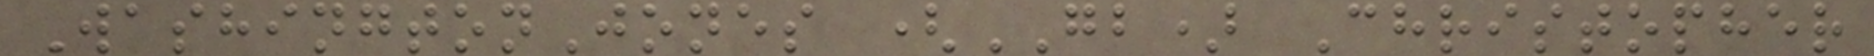WashingtonJones (GB) Christopher
